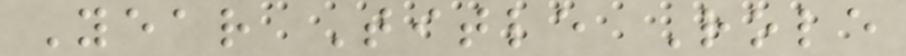Year Title Role
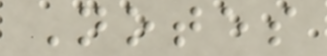Notes
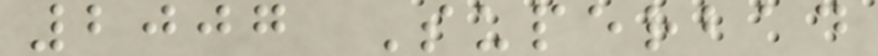2007 Superbad
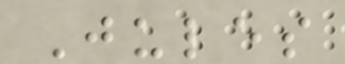Jules
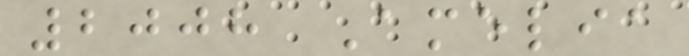2008 Amelia
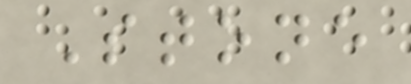Stone
